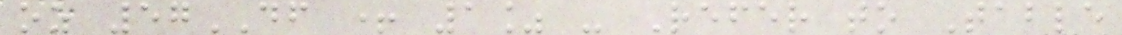oz 57DF + 1% - Refer to Table
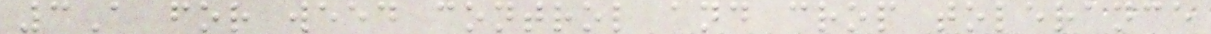3A for weed control and crop tolerance
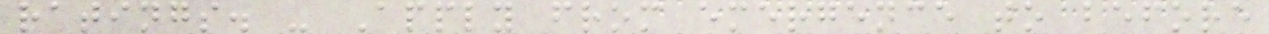ratings. - Apply from emergence to before
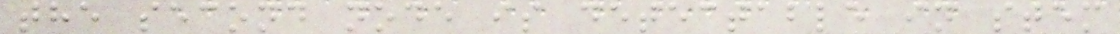the second node is detectable in stem
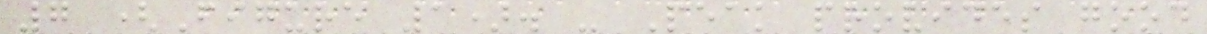7 (Figure 1). - Peak provides good
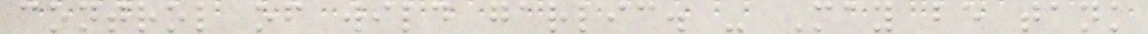control of wild garlic. - May be tank
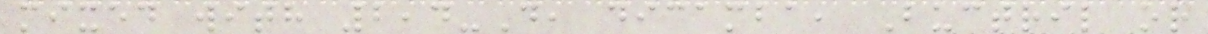mixed with 2,4-D, dicamba, Buctril or
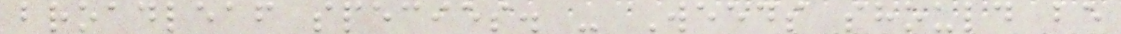broadleaf species. - Weeds should be
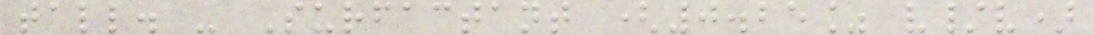tall. - Surfactant (0.25% v/v)
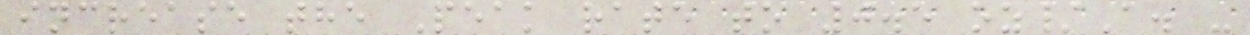increase the Peak rate to 0.5 oz/A. -
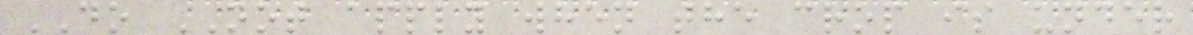DO NOT apply when the crop is under
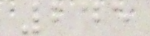245
